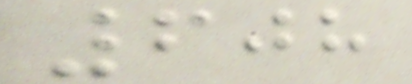608
